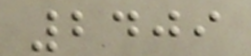2409
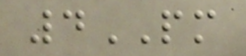4PM
